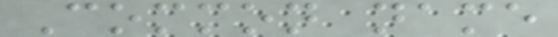Common name
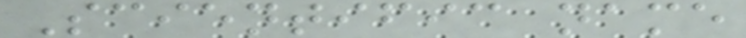Scientific name
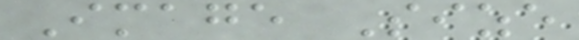Image Size
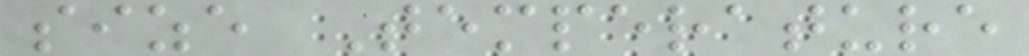size Temperature
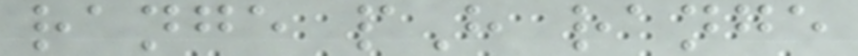range pH range
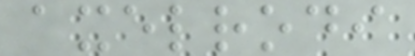axelrodi
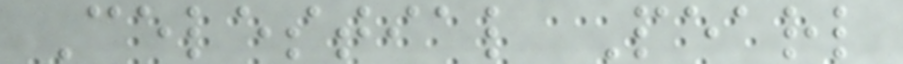Celestial Pearl
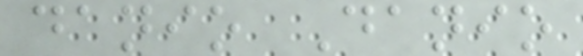danio Danio
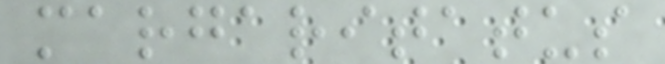margaritatus
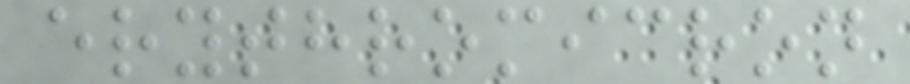erythromicron
